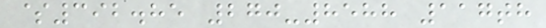$392.85 270-8588 117th
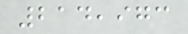214,973
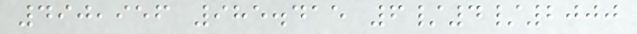490,956 985.415 6/4/2000
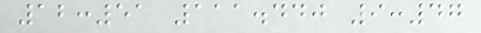12:51 111.440 9:47
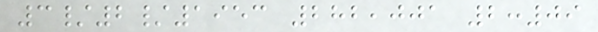3/2/1953 282,001 2:09
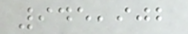945,902
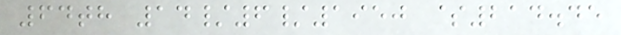64th 14/6/1950 $214.45
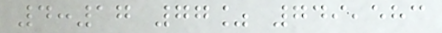4:17 77% 749,583
